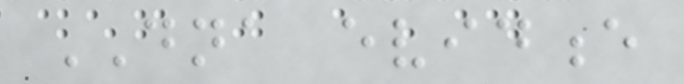DNA evidence
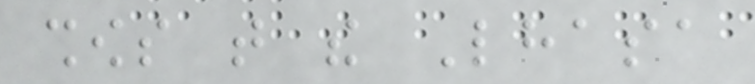shows that the Lhasa
